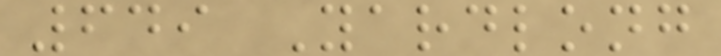649 Yardlong
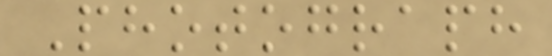Photograph
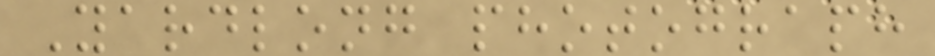Yardlong photograph
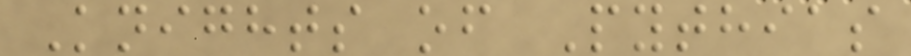Knights of Pythias
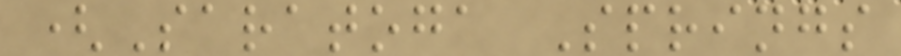(Saratoga Springs
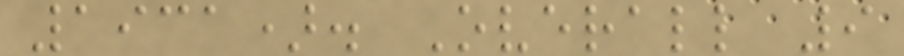1931). Overall 9
